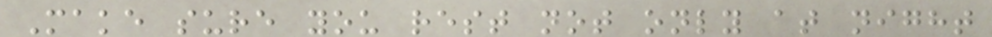Make sure you rest not only at night
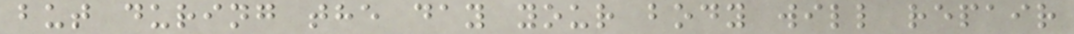but during the day your body will repair
